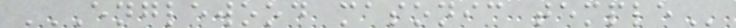ENGLEWOOD MASONIC TEMPLE
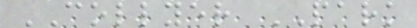COLLYER PARK
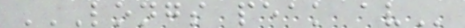LONGS PEAK AV
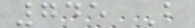745 B
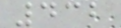432
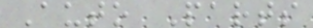Auto Parts
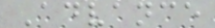Advance
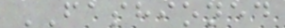FASHIONED
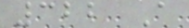322 A
